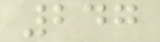247
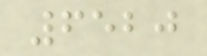6520
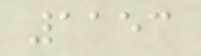1153
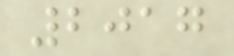2017
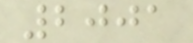2001
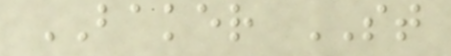BAKER ST
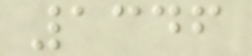1346
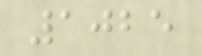1025
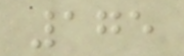175
